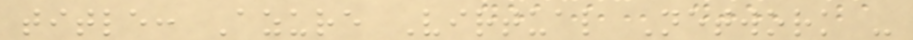title: Azure Virtual Network -
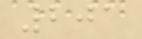201
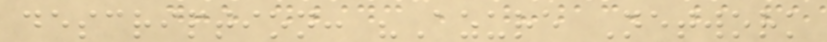description: "Azure Network
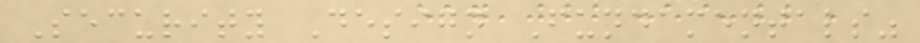Security Design Fundamentals"
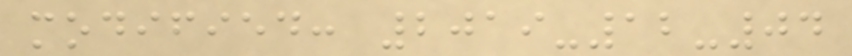modified: 2019-12-04
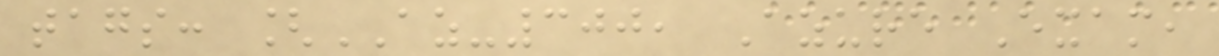tags: [AZ-300, Azure Exam,
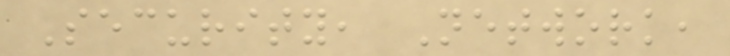Security, Network,
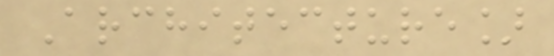Architecture]
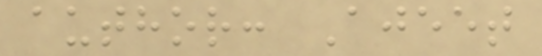author: Ajeet
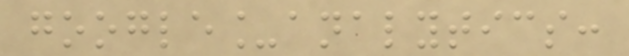google_analytics:
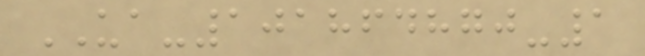UA-101864870-1
